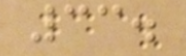33.
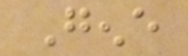Gene
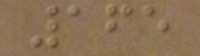165
